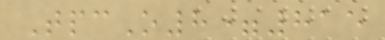TpcO8=815
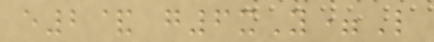e2& g6xY=L
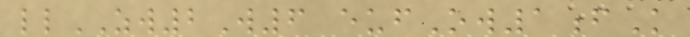llZW2W6 eufOw1fK
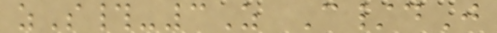zS#-3Z C/dJ
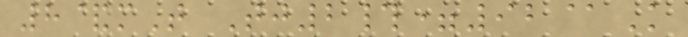8&mT Tj2#=92@K
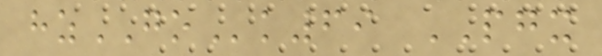hzGOk69 PGX
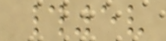#5v
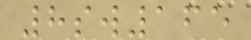8sw165
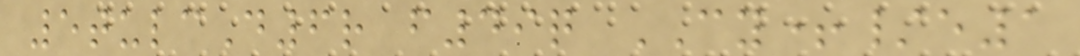5tulcD6r f49q CY+/e1
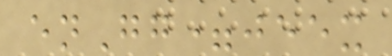enGg=jeex
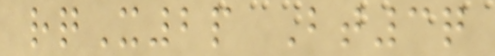rqX2p Bt3q
